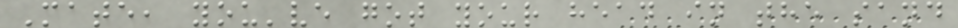Mate, you've got your head in the sand
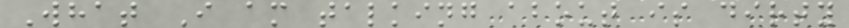What I am talking about is dirty
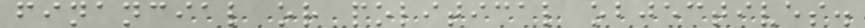financial or political objectives.
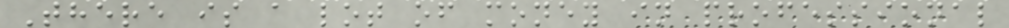There is a lot of money in professional
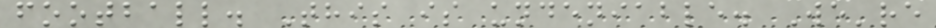football. This is undeniable. We're
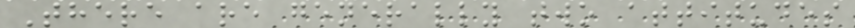There are generally two attitudes
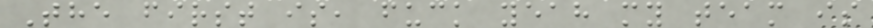The first is, fuck yeah my team is
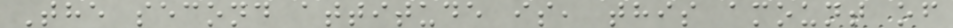The second attitude is, this amount of
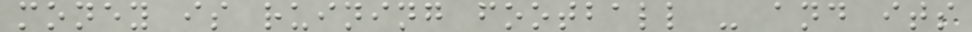money is ruining football - and its
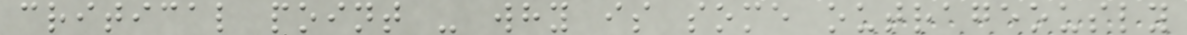critical point - why is some outrageously
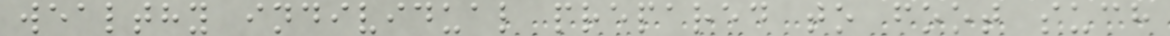wealthy individual prepared to foot such
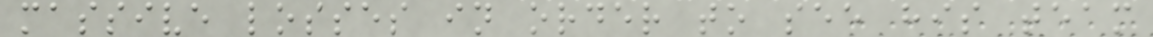massive losses in order to see his team
